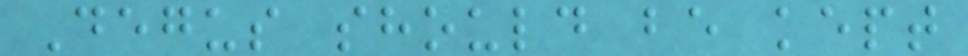Degus should be kept
